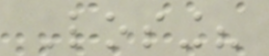Losing?
